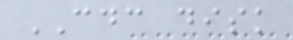CDC disk
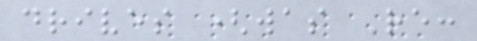drives (was Re:
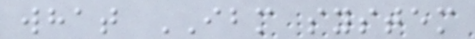what IBM system
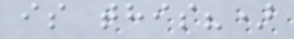is this?)
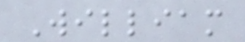William
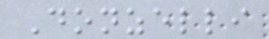Donzelli
